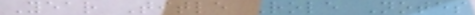Year Title Role Notes
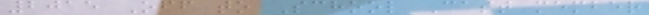2015 Off to School Cast member
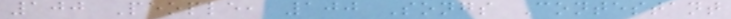100 People, 100 Songs Contestant
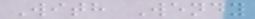With Wendy
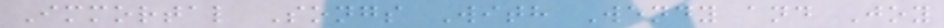Immortal Songs With Wendy and Joy
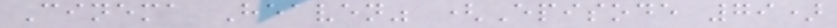Cinema Heaven" (Episode 79)
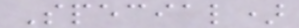Special)
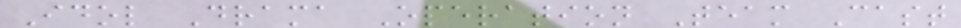Idol Drama Operation Team Cast
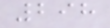298
